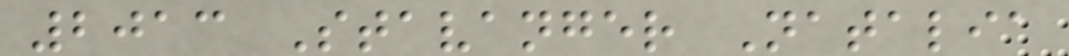2013 Stavanger Natalia
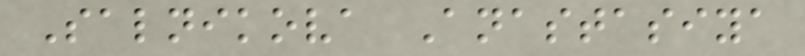Salnikova Anastasiya
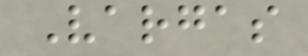Vargas
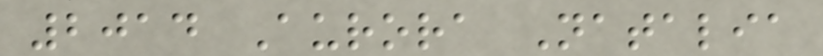2014 Aurora Natalia
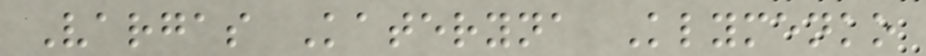Vargas Kateryna Klymenko
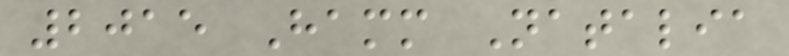2015 Hamm Natalia
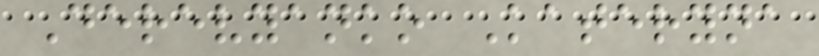Derevyanko Kateryna
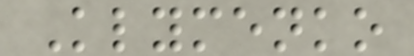Klymenko
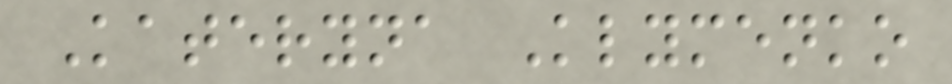Kateryna Klymenko
